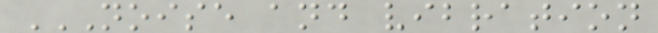NOISE AND VIBRATION
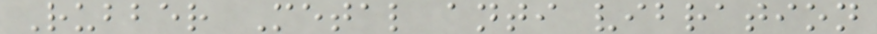Rubber Metal anti vibration
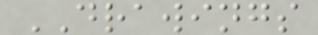DRAWINGS
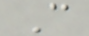C
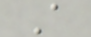A
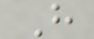H
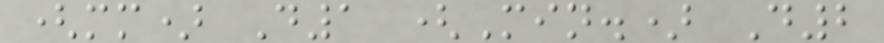(mm) D1 (Min.) D2
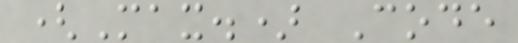(Max.) Code
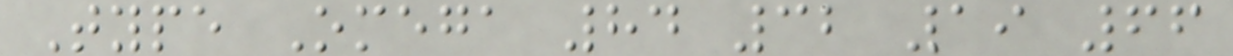Type Omega 84 32 19 66
